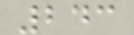243
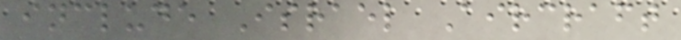include Israel Aircraft
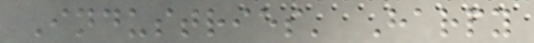Industries' Harpy
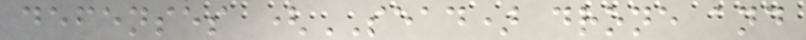defenses (SEAD) drone and
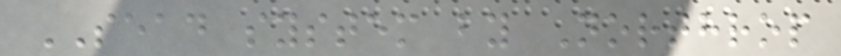SEAD system by Northrop
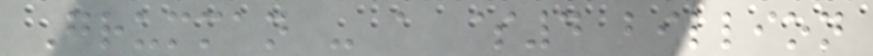Grumman - a $4 billion
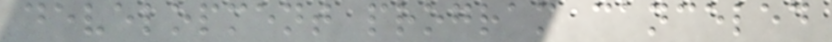development program canceled
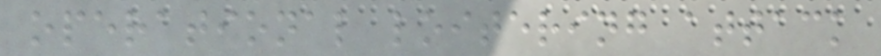operational loitering attack
